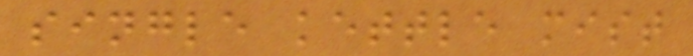single kettle mist
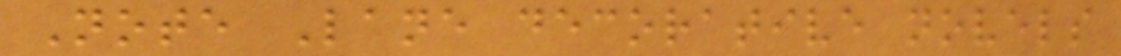Note Lane decorative novels
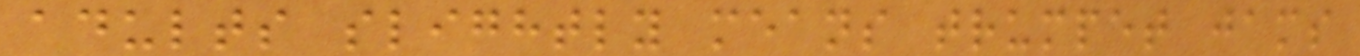adults slightly means trumpet jams
